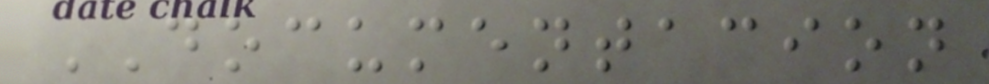DOCUMENTACION
